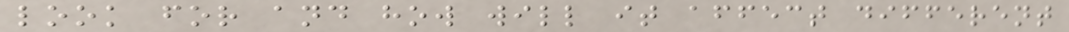look for and how will it affect different
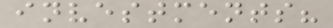investments?
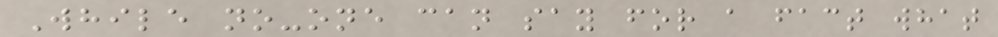While no-one can say for a fact what
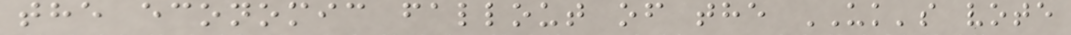the economic fallout of the UK's vote
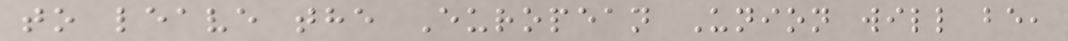to leave the European Union will be,
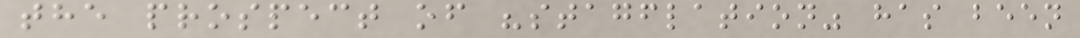the prospect of "stagflation" has been
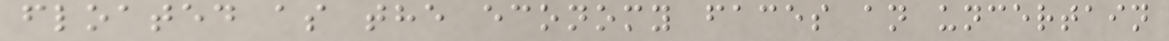floated as the economy faces an uncertain
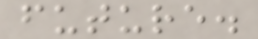future.
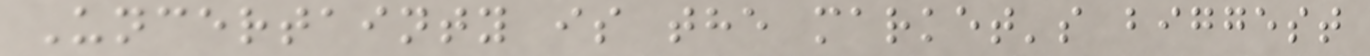Uncertainty is the market's biggest
